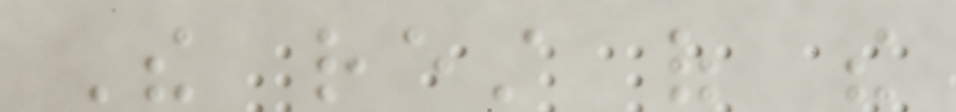The rest of the
